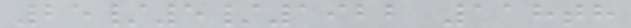25/5/1922 118th
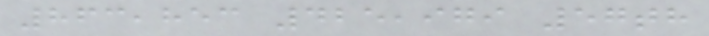863,853 425,979 57th
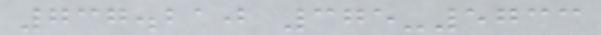737.210 375-5733
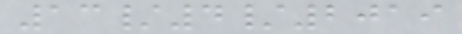13/4/2019
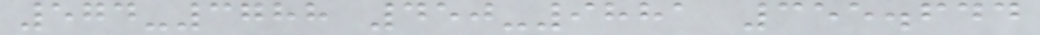574-3788 450-9881 355.644
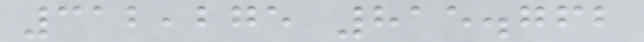312,275 815.762
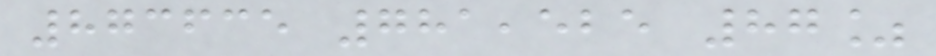873635 781,525 87%
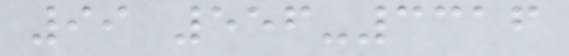99 556-3316
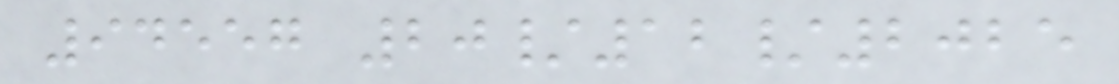94557 20/12/2025
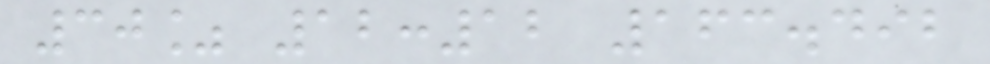30% 12:12 163.492
